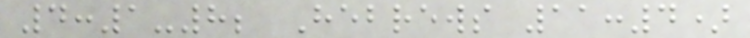4:1-8; Hebrews 11:4)
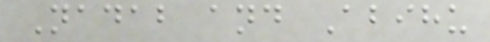Nadab and Abihu
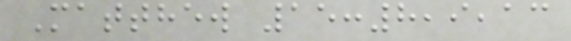Matthew 15:8,9,13
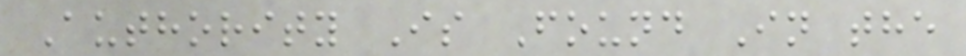Authority Is Found In the
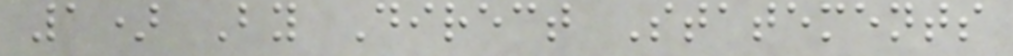1) By Direct Statements
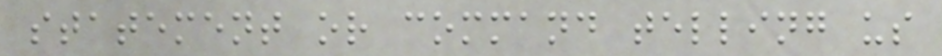statement or command telling us
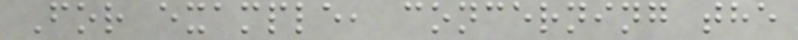For example, concerning the
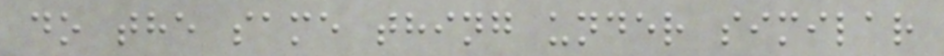do the same thing under similar
